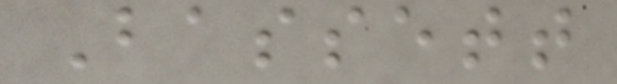Bassett
